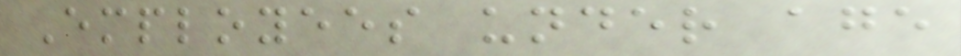Employees under age
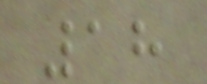18
